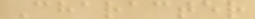Character
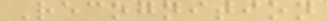Recognition
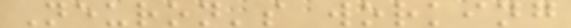Neuron's working
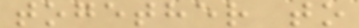together to
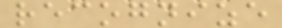recognize
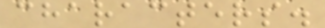characters.
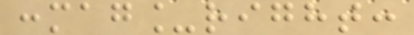:mag_right:
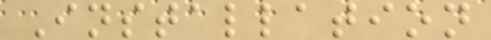Installation
